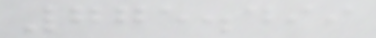775.499
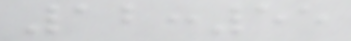12:55
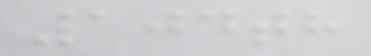104th
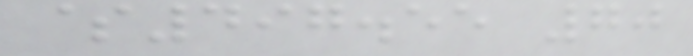$497.55 70
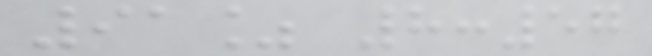91% 8:57
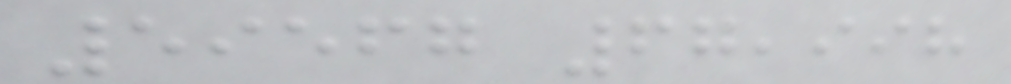59567 67,998
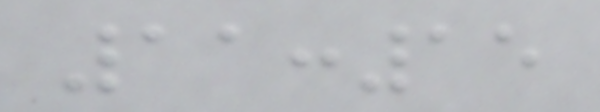11:15
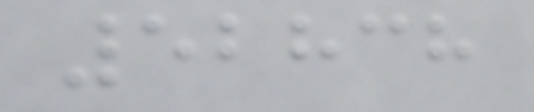52838
